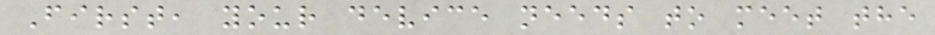First, your device needs to meet the
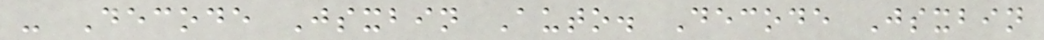- Decode Jsxbin Auto. Decode Jsxbin
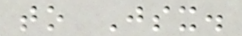to Jsx.
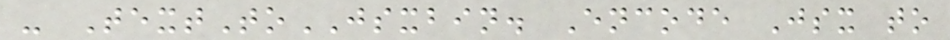- TextToJSXBIN. Encode Jsx to
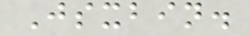Jsxbin.
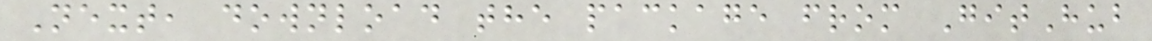Next, download the package from GitHub
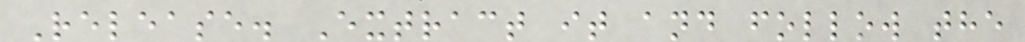Release. Extract it and follow the
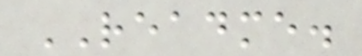README.
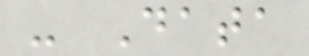- Data
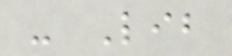- Lib
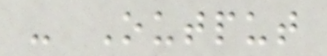- Output
